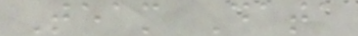Team Data
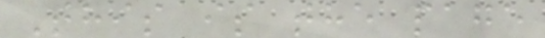This is the page
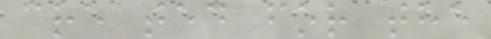created for the
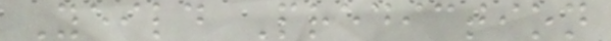Yeild Prediction
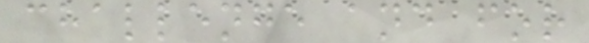challenge and for
